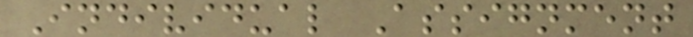Individual Assignment
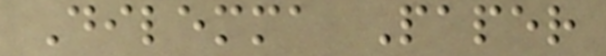Dilemma Paper
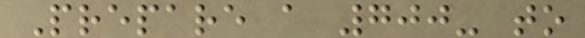Prepare a 700- to
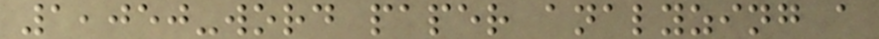1,050-word paper analyzing a
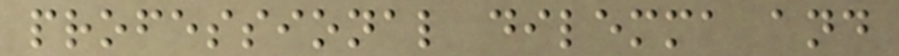professional dilemma and
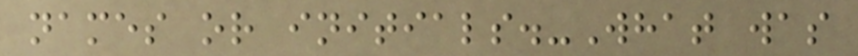names or initials.-What was
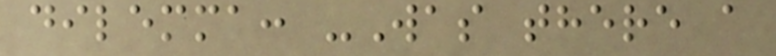dilemma: -Was there a
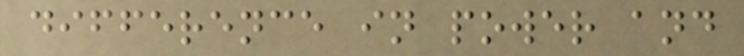difference in power and
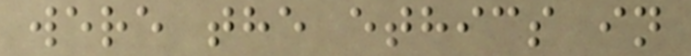were the ethics in
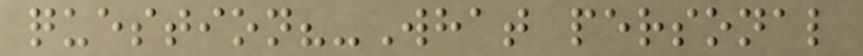question?-What personal
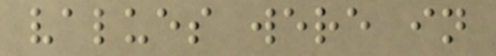values were in
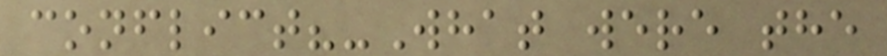conflict?-What were the
